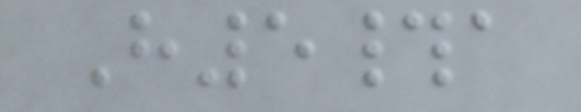H5#a
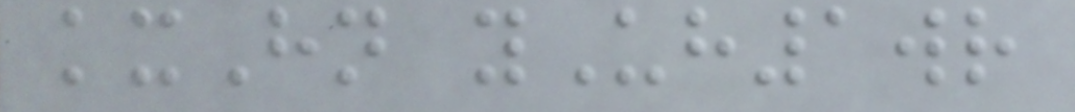kxHn yUh1wr
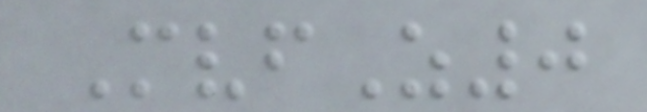MvfZ0
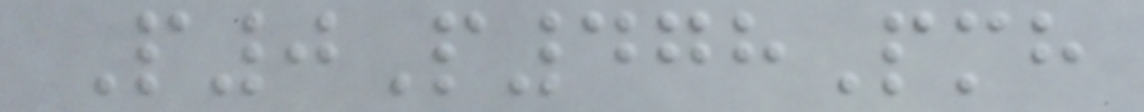P0P478Pmh
